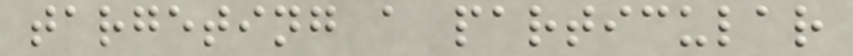targeting a particular
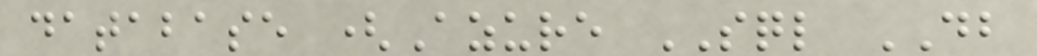database (Azure SQL DB
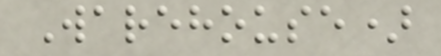Warehouse)
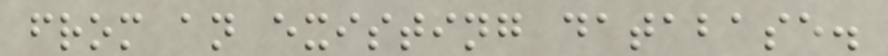from an existing database.
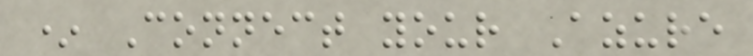* Connect your Azure
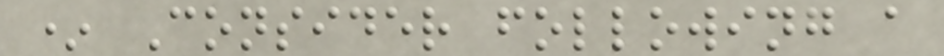* Consider following a
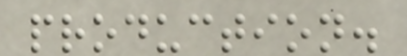production.
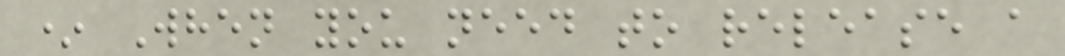* When you need to release a
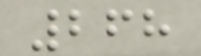268
